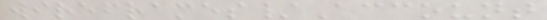wireframes/Account
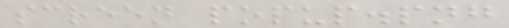screen popup.png
